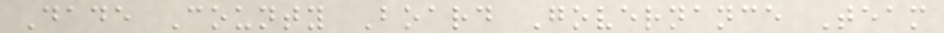Dade County Board Governance Team
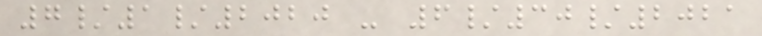7/1/2020 - 6/30/2021
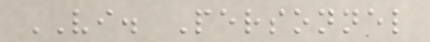VI. Personnel
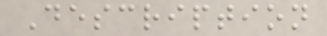Description
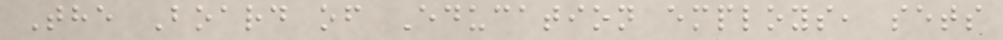The Board of Education employs, sets
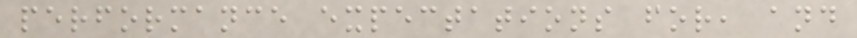performance expectations for, and
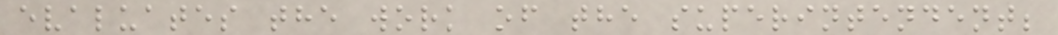evaluates the work of the superintendent;
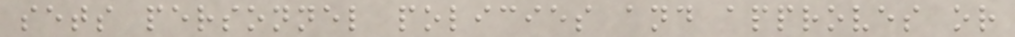sets personnel policies and approves or
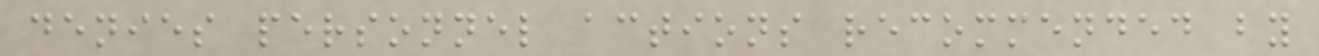denies personnel actions recommended by
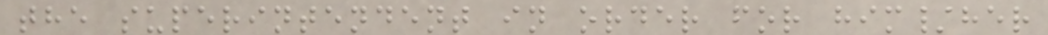the superintendent in order for him/her
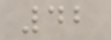42
